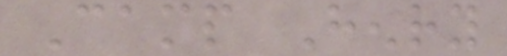Camp Henry
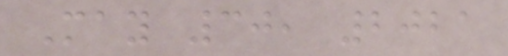May 30, 2021
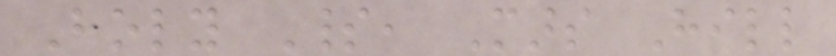Holy Spirit, Mars Hill
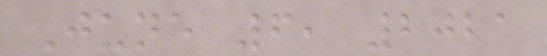June 6, 2021
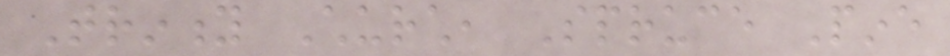Trinity Church, Spruce Pine
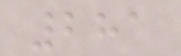281
